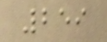259
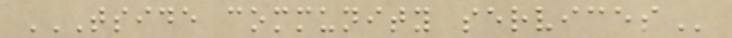TSIDE COMMUNITY SERVICES
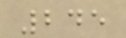245
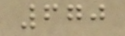670
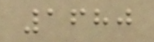1680
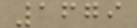1679
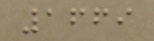1669
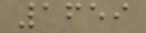1659
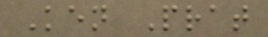Ken Prat
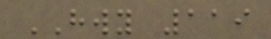HWY 119
